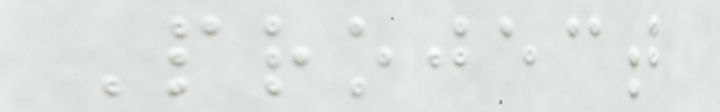Project
